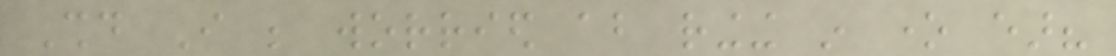Should I be worried about ringing in one ear?
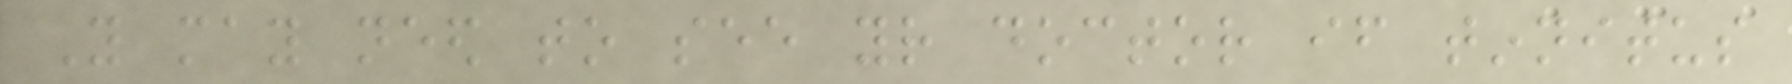You may need to see your doctor if tinnitus
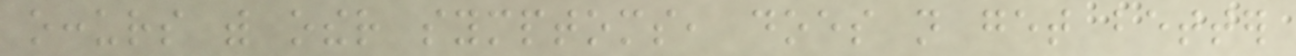occurs with other symptoms, does not get better
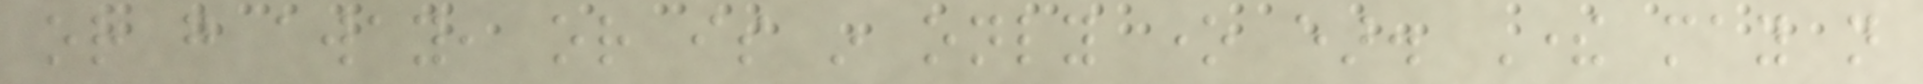or go away, or is in only one ear. There may not
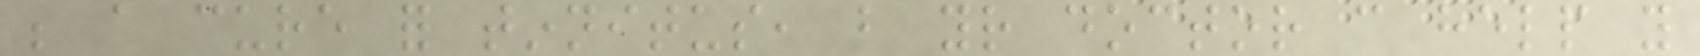be a cure for tinnitus, but your doctor can help you
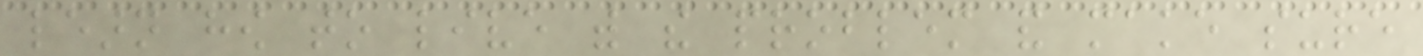learn how to live with the problem and make sure
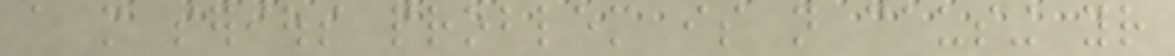a more serious problem is not causing your
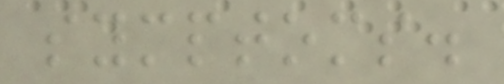symptoms.
